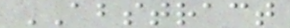ABSTRACT
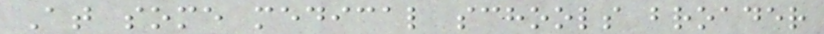At some medical schools broader
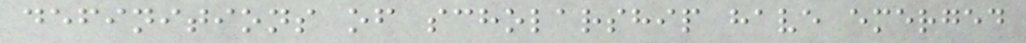definitions of scholarship have emerged
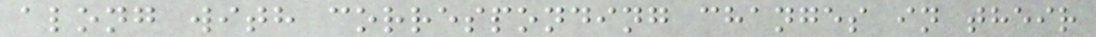along with corresponding changes in their
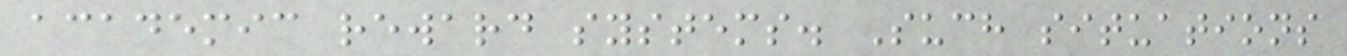academic reward systems. Such situations
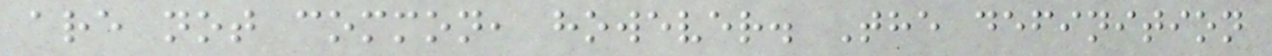are not common, however. The definition
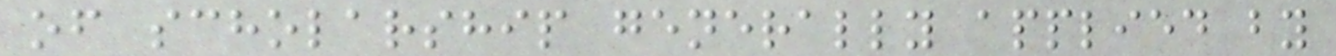of scholarship generally applied by
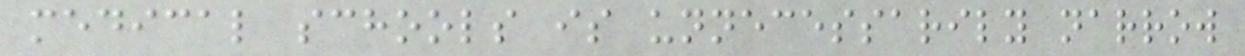medical schools is unnecessarily narrow
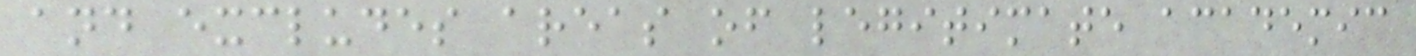and excludes areas of legitimate academic
